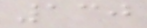130
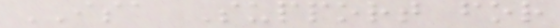ISA Support for
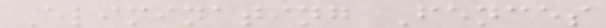Eliminating Fences
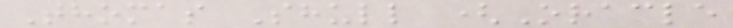Thomas Shull (Oracle
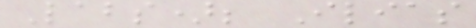Labs); Ilias
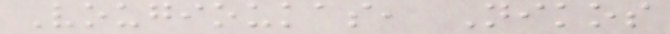Vougioukas, Nikos
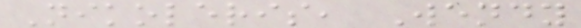Nikoleris, Wendy
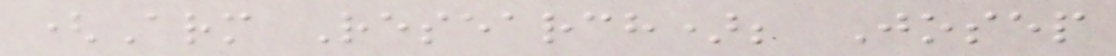(Arm Research); Josep
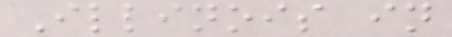Illinois in
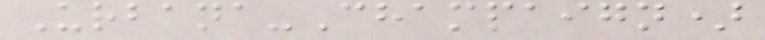Urbana-Champaign)
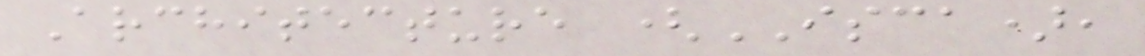Architecture (ISCA),
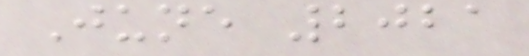June 2021
